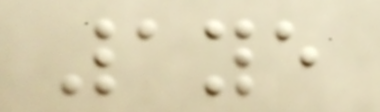1ye
